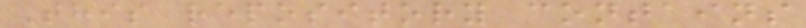This repository contains
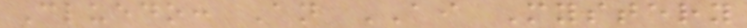Cluedo: An AI Mystery
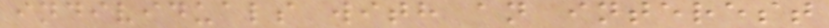individuals with an interest
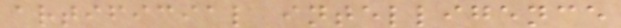artificial intelligence
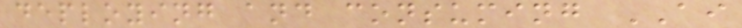deploying and consuming AI
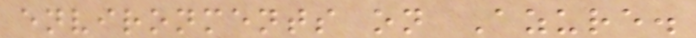environments on Azure.
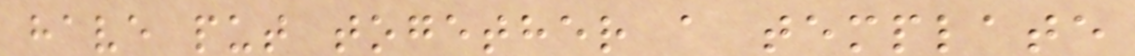have put together a template
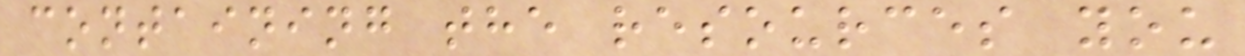containing the resources you
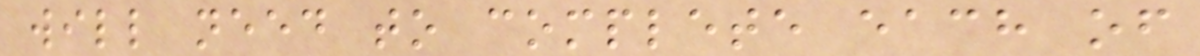will need to complete each of
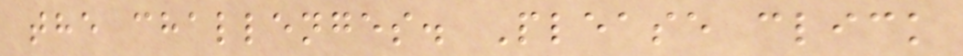the challenges. Please click
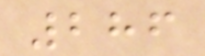286
